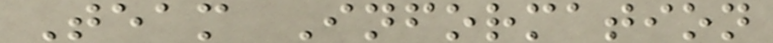Team Information
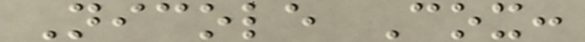Nicole Cox:
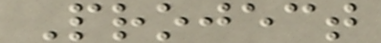Project
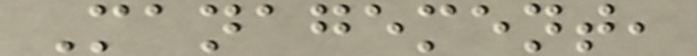Management,
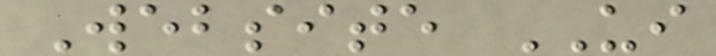Website UI
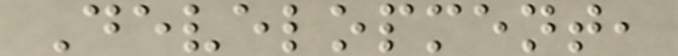Development,
